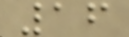16
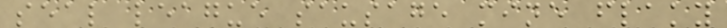seal league sausage mine flaky
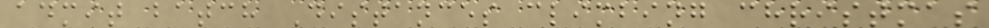admit batch Distances climbing christmas
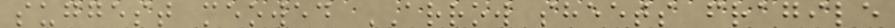suggest meowed ARROW sheets fragile
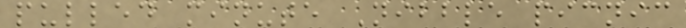pulled minute Nibble picnic
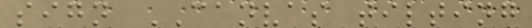sign CANVAS tilting
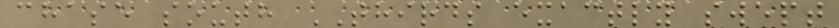chase south THIRDS exactly swept
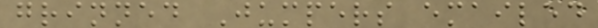grinned Jumpers emailed
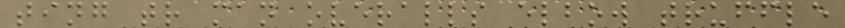ting tr man overalls elbow truffle
